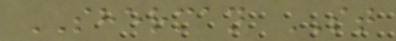SHERMAN ST
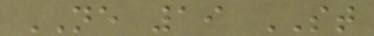NE 19 ST
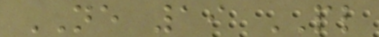NE 19 PL
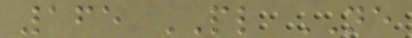165 PL NE
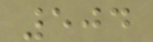504
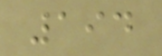194
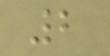2
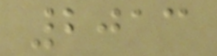2013
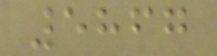5867
